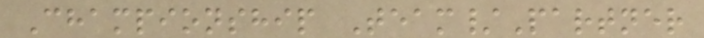Championship Team/Partner
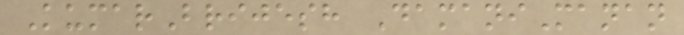KumarBrijesh DamaniManan
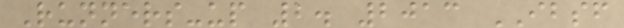Runners-up 2. 2013 IBSF
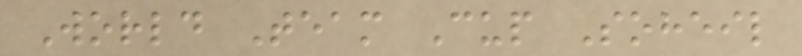World Team Cup Soheil
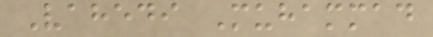Vahedi Muhammad
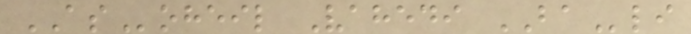ASoheil Vahedi BAli
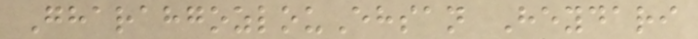GharahgozlouEhsan Heydari
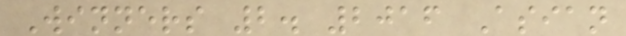Winners 2. 2016 Asian
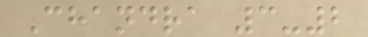Chandra 3-2
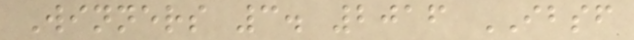Winners 3. 2016 IBSF
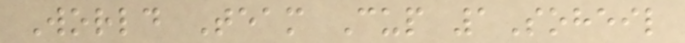World Team Cup 1Soheil
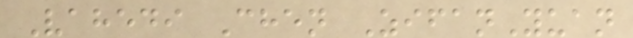Vahedi Chen ZifanYuan
